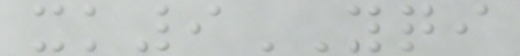xk9YQI
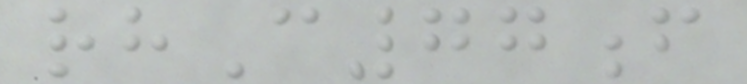rhC77f
